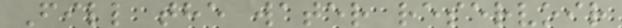Fill the water reservoir
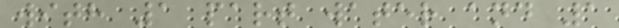with 1 part water and 1
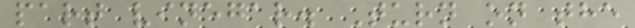part vinegar. Turn on the
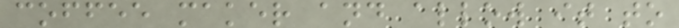coffee maker and allow it to
